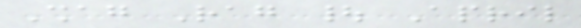Shag Rag | April
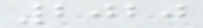2020
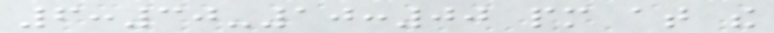6:30-10:00 pm at the
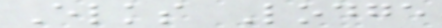Elks Lodge
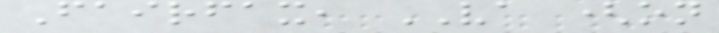Fairfax, VA (on
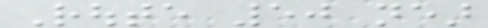Route 50 near
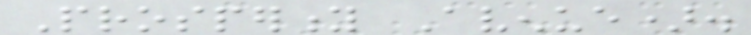Prosperity Avenue).
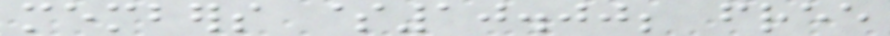members $10.00; free
